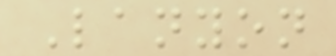Lanyon
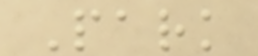Park
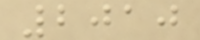2010
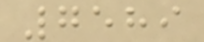7589
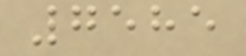7585
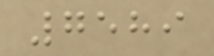7589
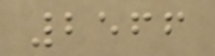2566
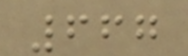667
